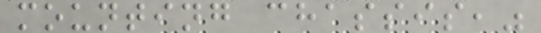mounting chassis,"
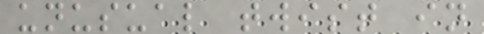unusual twist in
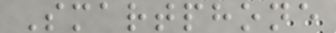Smartphone
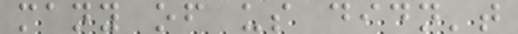many of us didn't
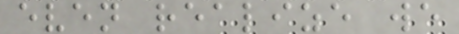even realize we
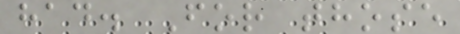had. For those
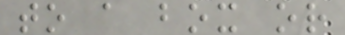to a box or
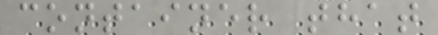container that
